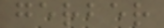gerber
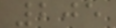205
